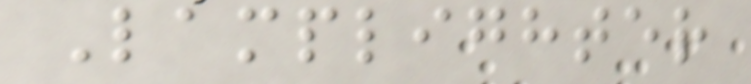Lamplighter
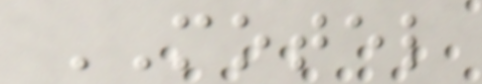MOTEL
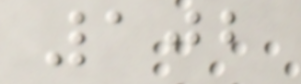102
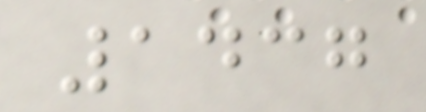1437
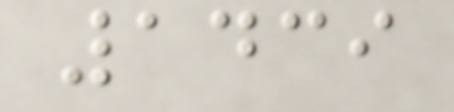1439
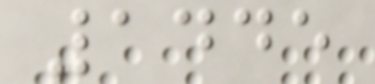1445
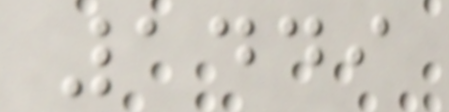1449
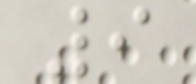9
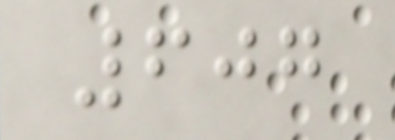607
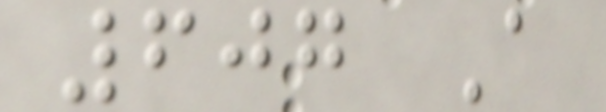607 A
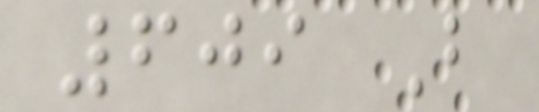609 B
